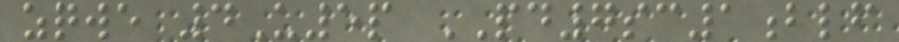zqwe 4U5p PD7sc1blf
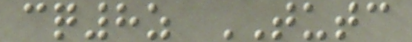cq8z TUTC
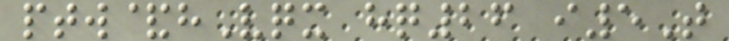ptw&hVqx hq26 i5T
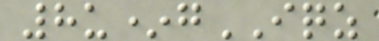8u*gIQZ
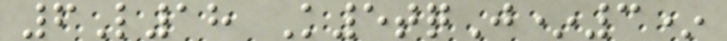6L18 K5tqJ*3*
